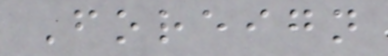Foreign
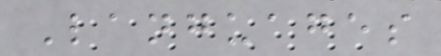Languages
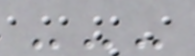---
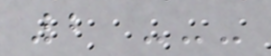2 ---
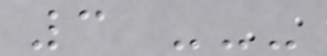3 ---
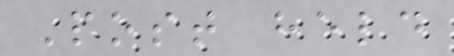Post held
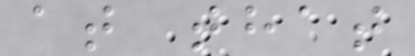at that
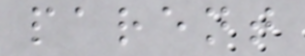parent
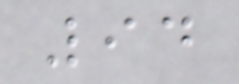94
